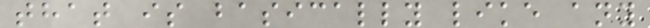that is basically like any
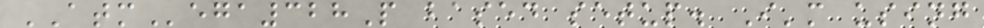ATMega328P based setup. I'm using
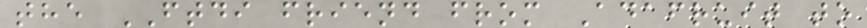the FTDI friend from Adafruit to
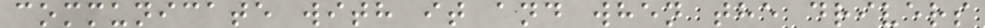communicate with it and when the drivers
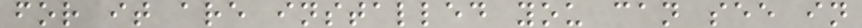for it are installed you can see in
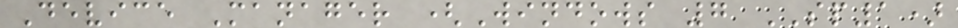Device Manager (Windows 7 SP1)
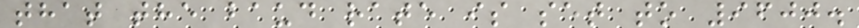that the baud rate is set to 9600.
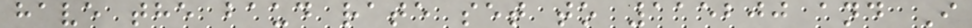have the baud rate set to 115200 and I
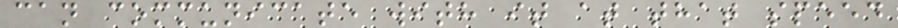can communicate with it at that speed
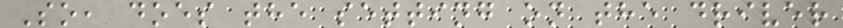So, does the setting on the driver
